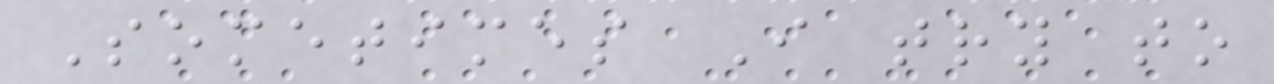Sometimes I try to
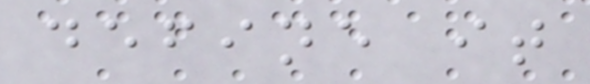define it
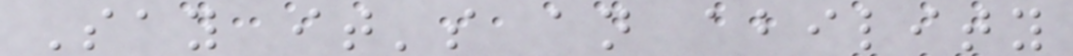Say it's an ability
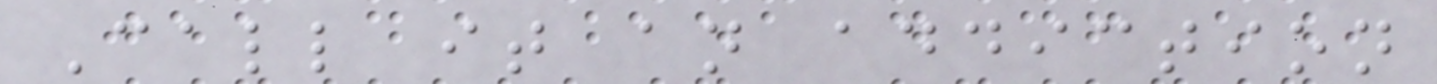Call it an addiction
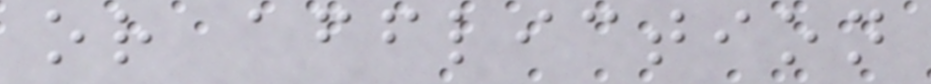or affliction
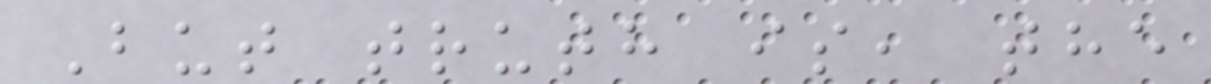But truth is, the
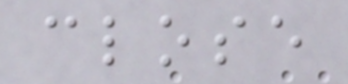close
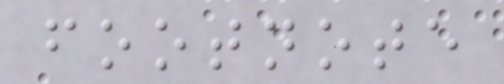footnote
